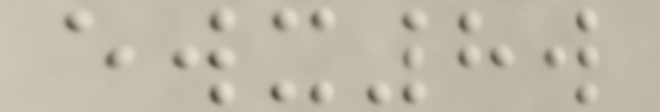ewx8w
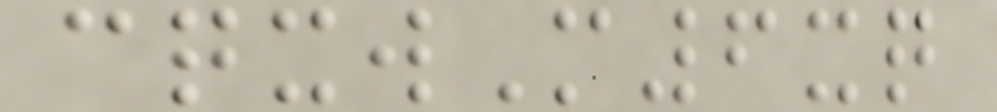cqxwM6xq
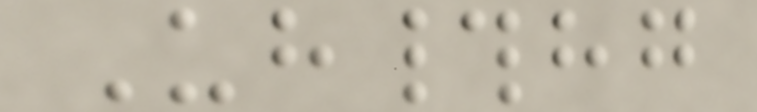Uh#hg
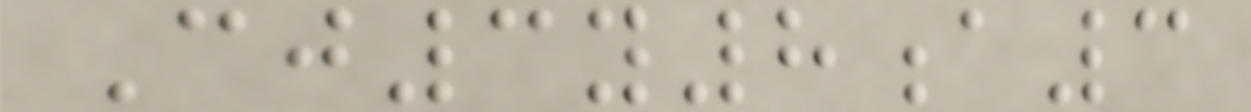Cj3y8a3
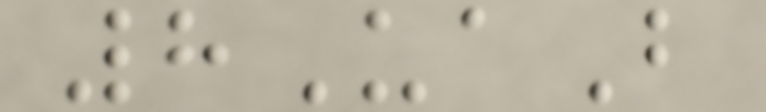8UaB
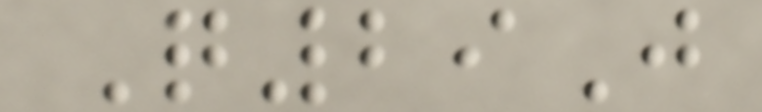Q29J
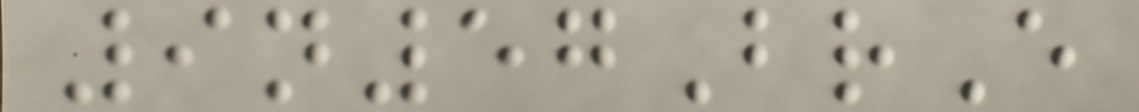9n57BrE
